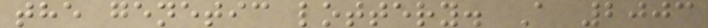the genetic lottery. A 2003
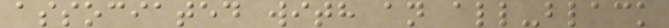associated with an all-black
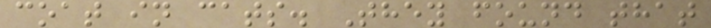coat in cats. They found that
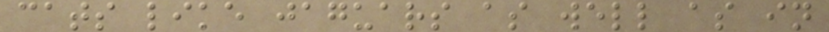cats like jaguars as well as in
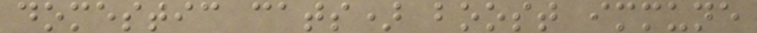domestic cats) boost immune
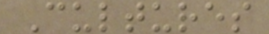Cultures
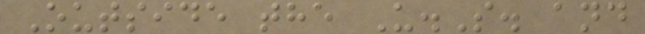Outside the U.S. and
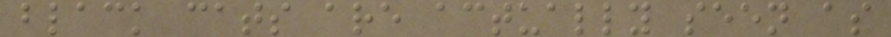black cats are actually seen as
